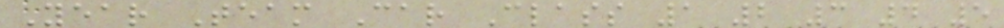Year Team Car Class 1 2 3 4 5
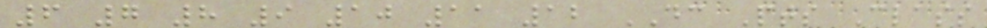6 7 8 9 10 11 12 DC Pts Class
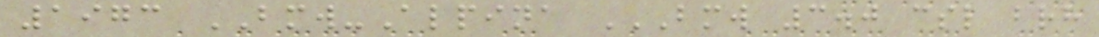1973 BMW-Alpina BMW 3.0 CSL BRH
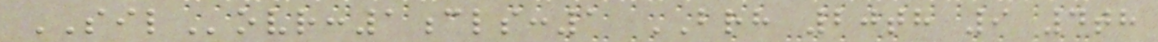SILovr:1cls:1 BRH 20th 9 4th
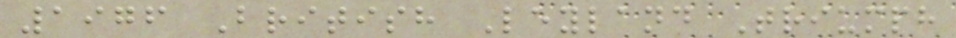1976 British Leyland Triumph
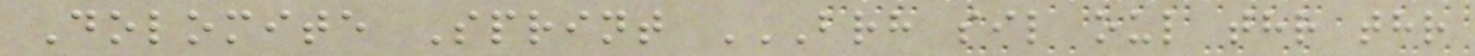Dolomite Sprint BRH SIL OUL THR THR
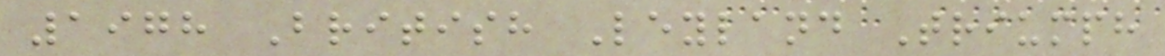1978 British Leyland Triumph
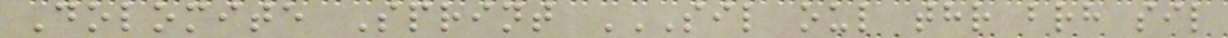Dolomite Sprint SIL OUL THR BRH SIL
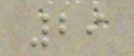29
